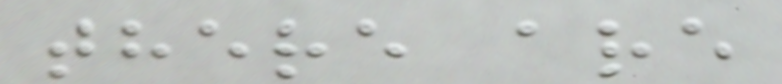there are
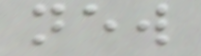new
